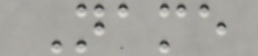Name
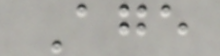Age
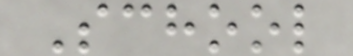School
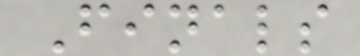Finals
